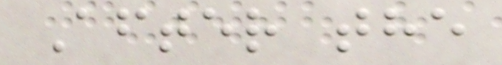After the
